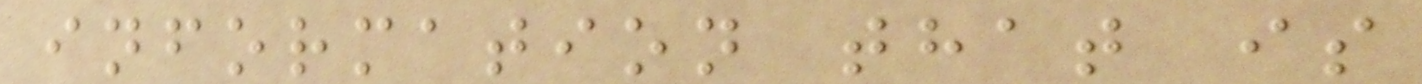information that is
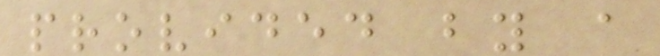provided by a
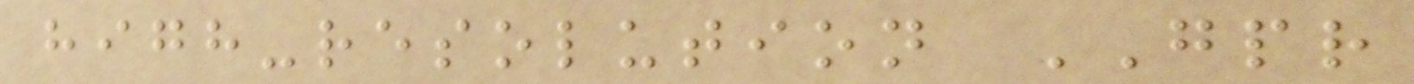high-resolution GPR
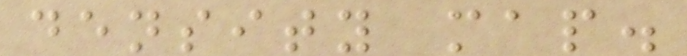density map.
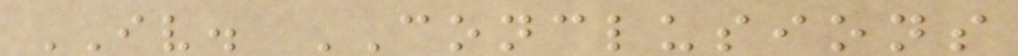IV. CONCLUSIONS
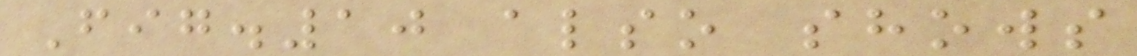Fig.10 also shows
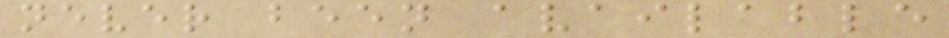never been available
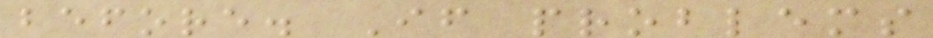before. If problems
